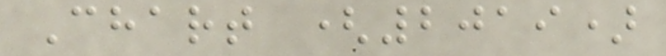Chart (2019)
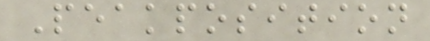Peakposition
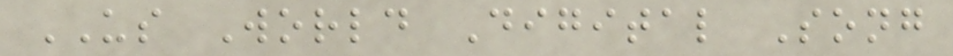US World Digital Song
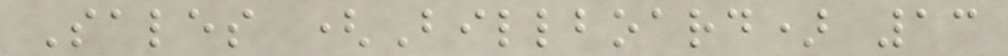Sales (Billboard) 13
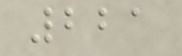221
